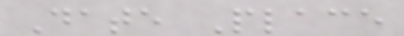Date Place
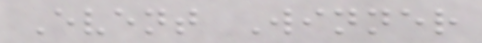Event Winner
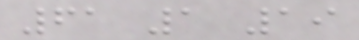61 1 19
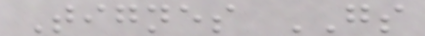Tignes GS
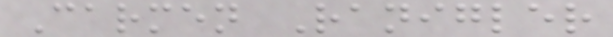Carmen Ranigler
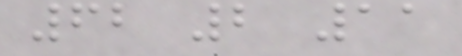62 2 11
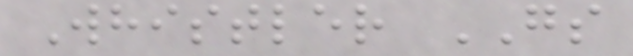Whistler GS
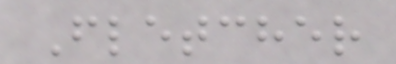Fletcher
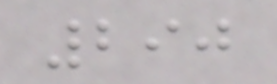290
